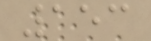153
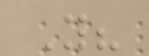You?
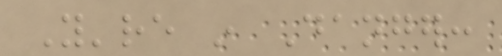You're in Danger:
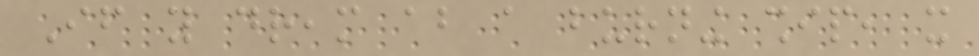If you dream about a burning ship, it
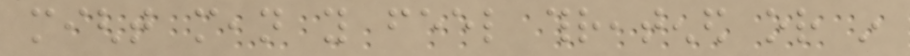might mean you feel threatened or in
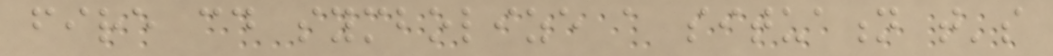fire could symbolize a situation that's
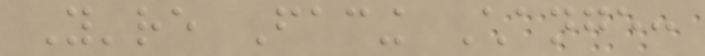You're Facing Change:
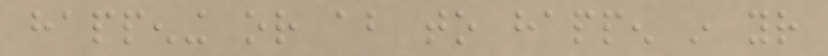happening or about to happen in your
